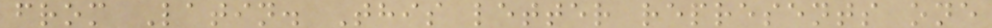from Latin. This letter represents one
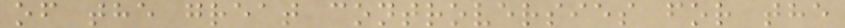of the great controversies for the
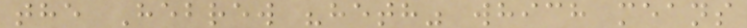the Hebrew "heth" which means
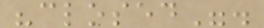"closed".
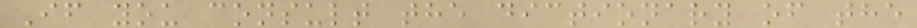If you consult the dictionary of the
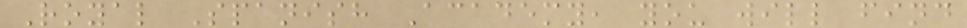Royal Spanish Academy, you will find
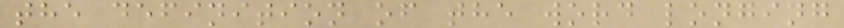the definition of the word longing
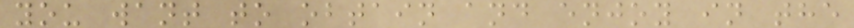you want to obtain and enjoy in the
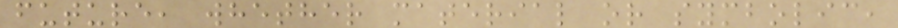future, whether material or symbolic,
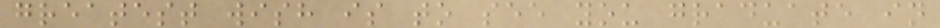greatest wish is to see you graduate in
